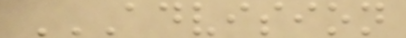ADVISION
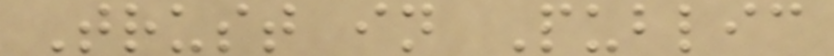Trust in Public
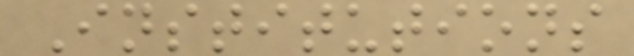Institutions
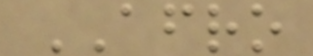AFRO
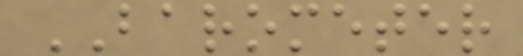BAROMETER
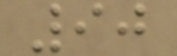90
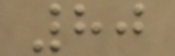80
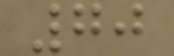70
